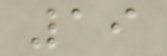19
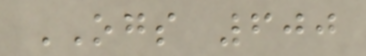OGS 600
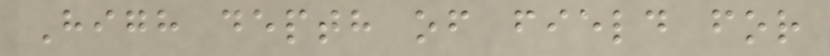High depth of field for
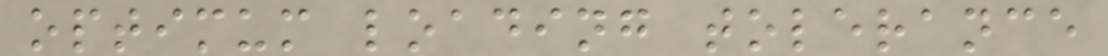optimum loading tolerance
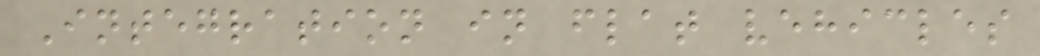Integration in flat vehicles
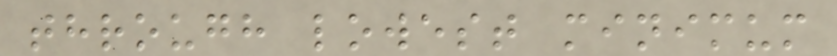through lowest minimum
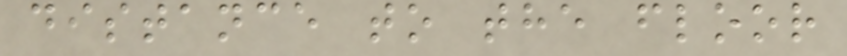distance to the floor
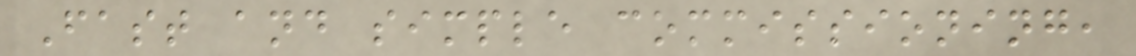Fast and simple commissioning,
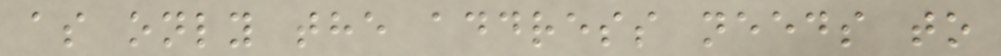as only the address needs to
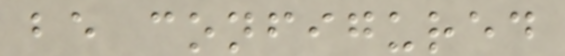be configured
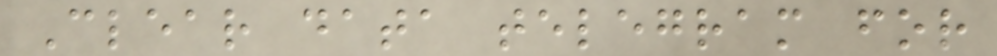Clear data telegram for
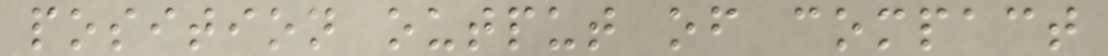position output of compact
